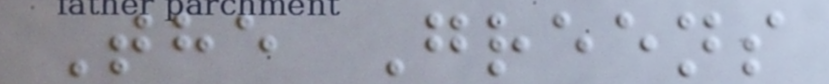The Greens
